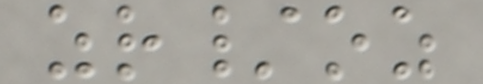zr/oz
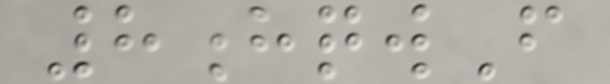8hqwF
